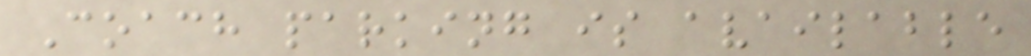Coach parking is available
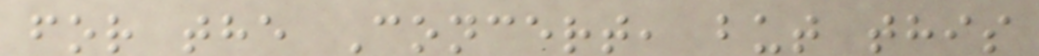for the Concert, but this
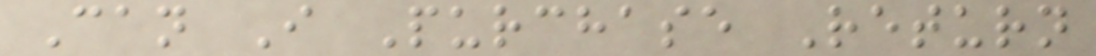Can I Purchase Return
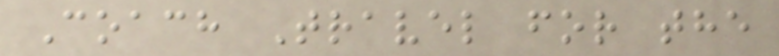Coach Travel for the
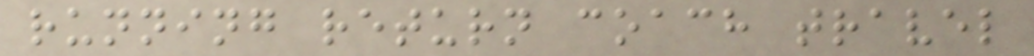running return coach travel
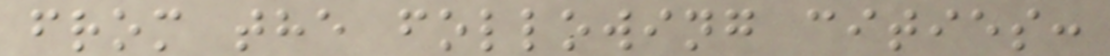from the following cities:
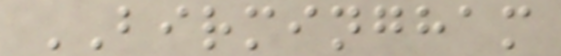BIRMINGHAM
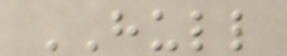HULL
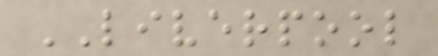LIVERPOOL
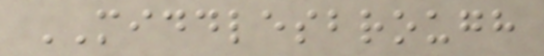MIDDLESBROUGH
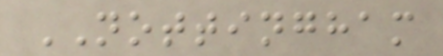NOTTINGHAM
